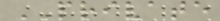PRIVATE
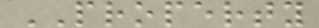PROPERTY
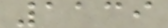1139
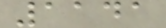1141
